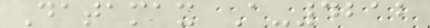Datamax A-4212
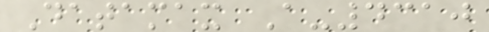Datamax A-4310
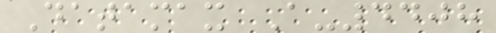Datamax A-4408
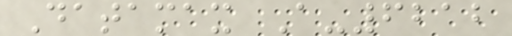Datamax A-6212
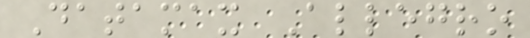Datamax Allegro
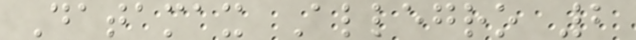Datamax Allegro 2
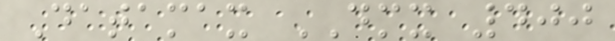Datamax DMX 400
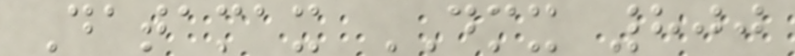Datamax DMX 800
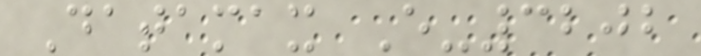Datamax E-3202
